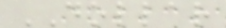DOLLAR
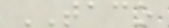TACO
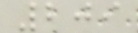209
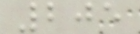205
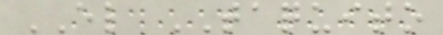EL TAQUITO
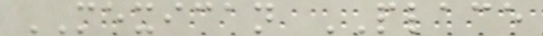MEXICAN PLACE
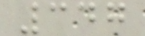347
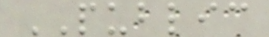PUBLIC
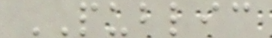PUBLIC
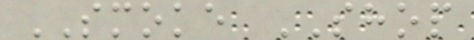SMOKE SHOP
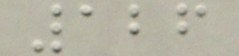126
